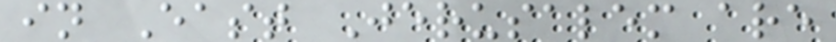in East Jerusalem are
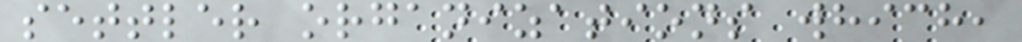settler organizations which,
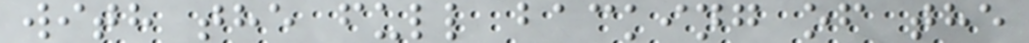with the full backing of the
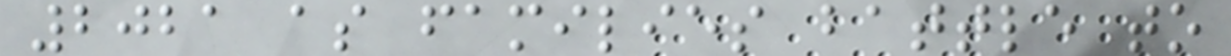2021 as families battle to
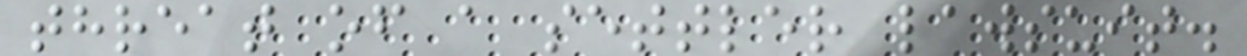threat of a settler lawsuit.
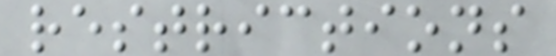restrictions
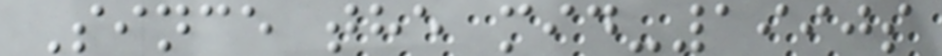Since the mid-1990s
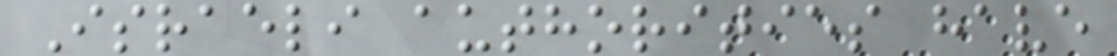Israeli authorities have
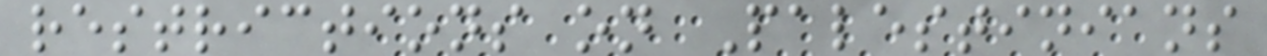restrictions on Palestinians
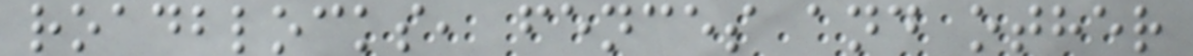roadblocks, fences and other
